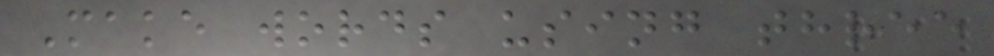Make words using three
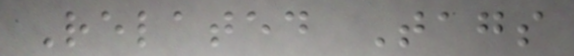Related Tags
